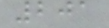201
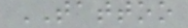TATTOO
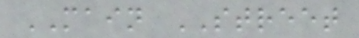MAIN STREET
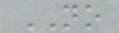NO
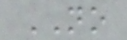NO
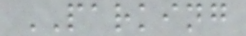PARKING
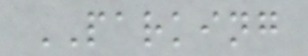PARKING
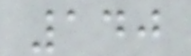140
